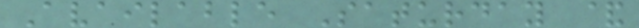Available Saturday &
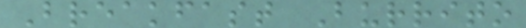Breakfast Burrito
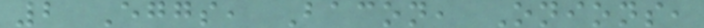2 Eggs, Bacon, Onions,
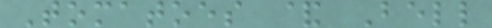Tomatoes & Bell
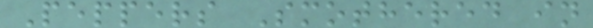Peppers Smothered in
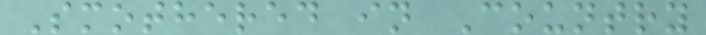Smothered in Country
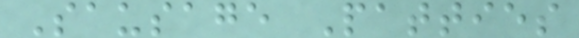Sausage Patties
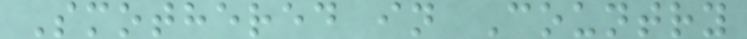Smothered in Country
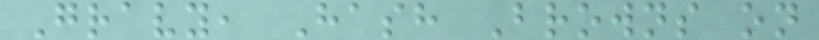Gravy, Hash Browns on
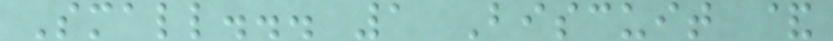Small... 1 Biscuit &
